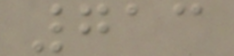713
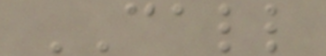CALL
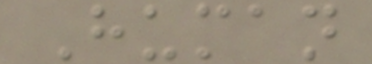Human
